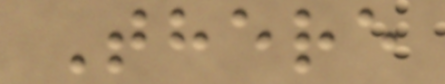There
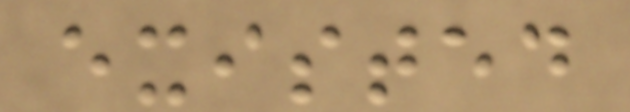existed
